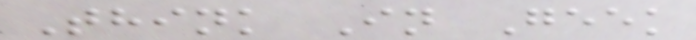Think In Geek
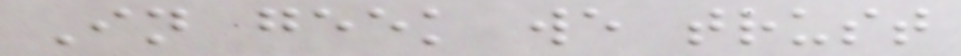In geek we trust
